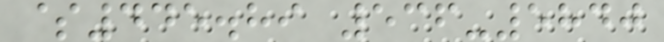$445.89 536-5840
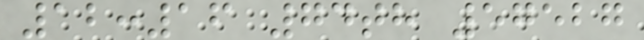12:16 74th 57527
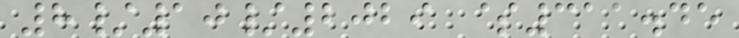8/10/2029 $311.45
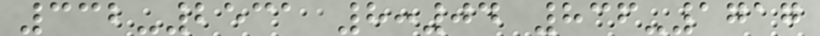332-2531 8:04 836-1717
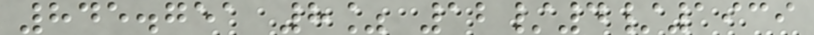845.751 8% 12/4/1939
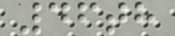46th
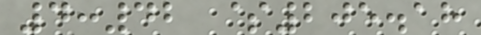4:42 $205.18
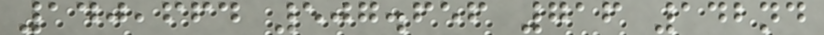140,664 507.656 716 142nd
